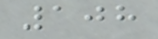108
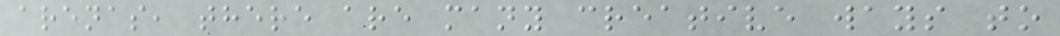arenas, there are many creative ways to
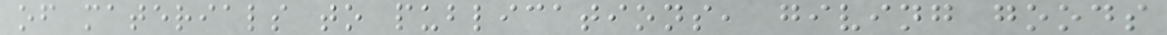of materials to publications, giving goods
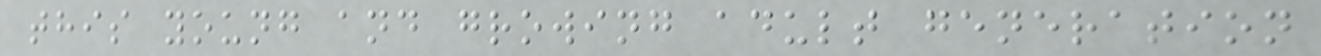this young and growing adult generation
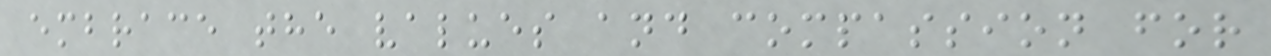embrace the values and compassion for
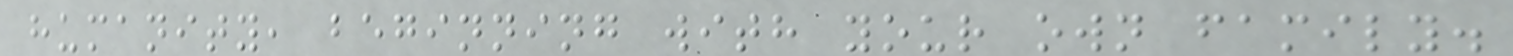humanity, beginning with your own family.
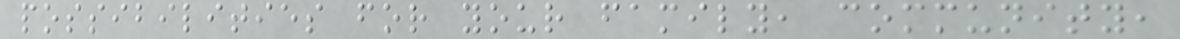possibilities for your family, community,
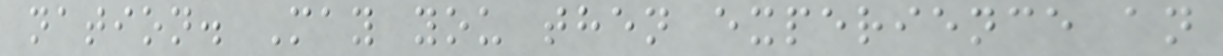nation. May you then experience an
